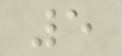5
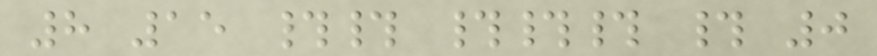8 15 ## ### # 0
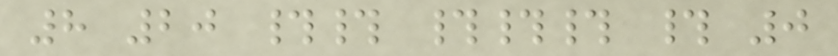8 20 ## ### # 0
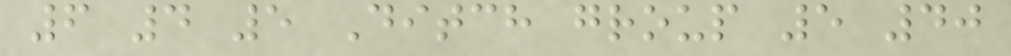6 4 5 Ditch group 5 40
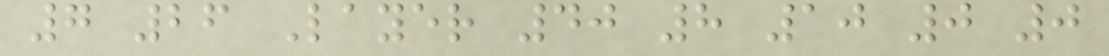7 26 Layer 40 8 10 0 0
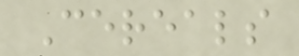Cereals
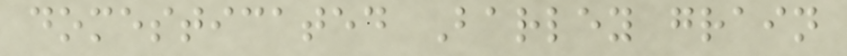domesticated Barley grain
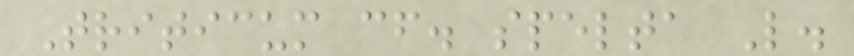Triticum cf. spelta L.
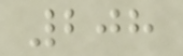208
